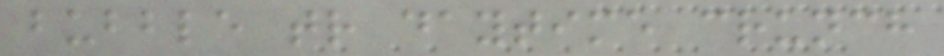bubble tr daytime crunch
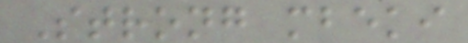Strong mbeki
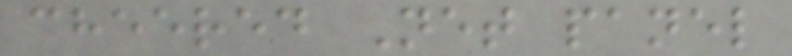cheered Net panel
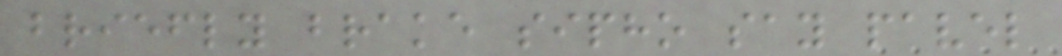briefly brake sipho say pavel
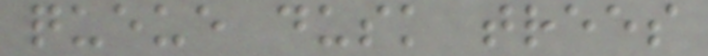queue dusk trees
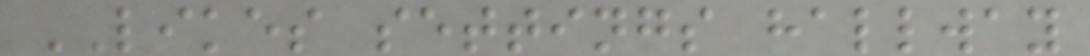LIKES settings hallway
